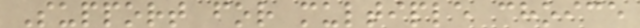Support for multiple choice
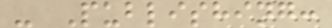- Publishing:
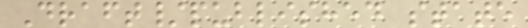Draft/published state
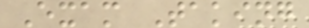Exam Taking
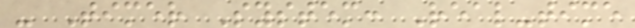- Timer System: Real-time
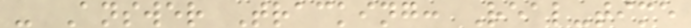- Answer Tracking: Real-time
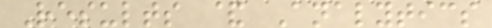Results & Analytics
